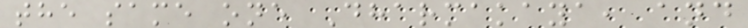the same one Dharmakaya, and
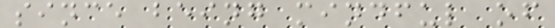since being mindful of
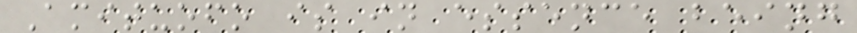Amituofo is in essence being
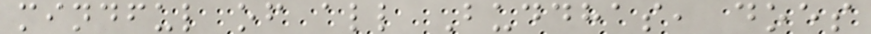mindful of all Buddhas, does
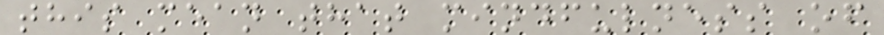this mean that mindfulness of
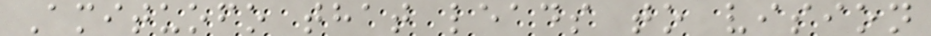Amituofo that leads to vision
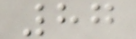87
